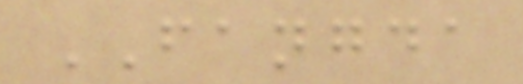FANGDA
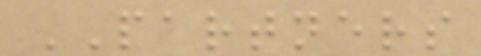PARTNERS
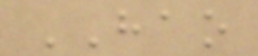HAO
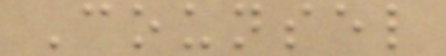Counsel
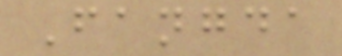Fangda
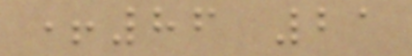+86 21
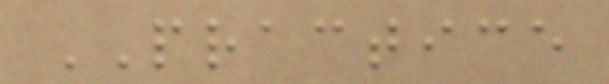PRACTICE
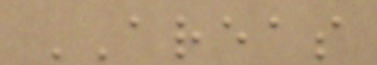AREAS
